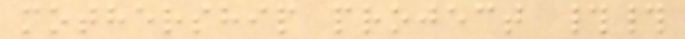mothership project ##
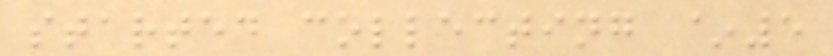started collecting ~5
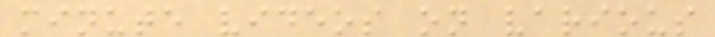minute videos on various
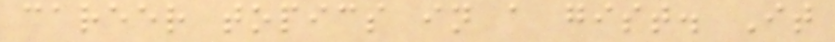career topics in a gist. It
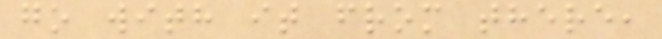go with it from there,
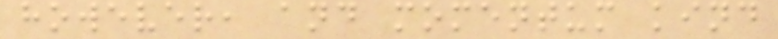however, and momentum kind
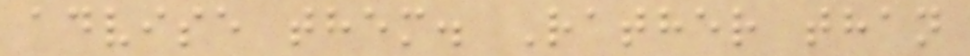advise them. Rather than
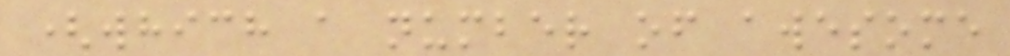(which a number of awesome
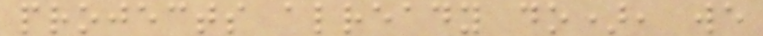projects already do), we
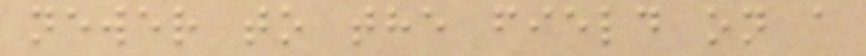newer to the field on a
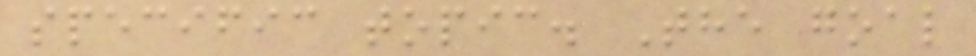specific topic. The goal
